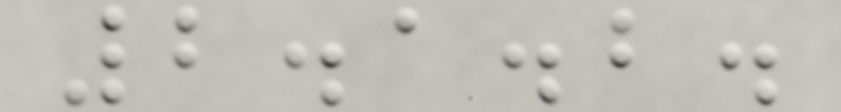2.1.2.
